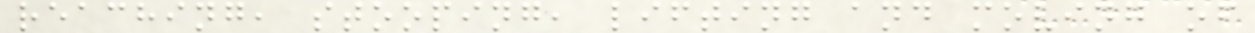reaching, stooping, lifting and moving of
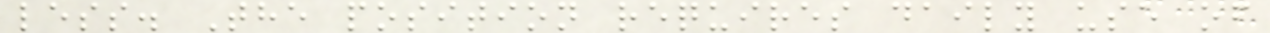less. The position requires daily use of
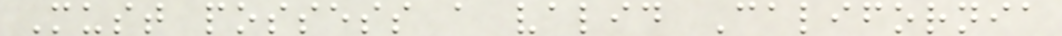Must possess a valid California
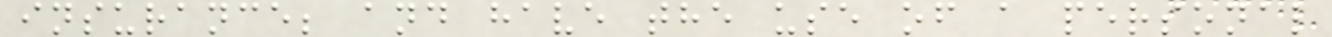insurance; and have the use of a personal
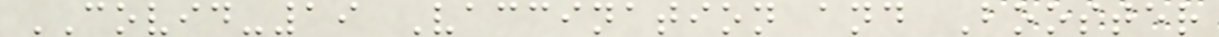COVID-19 Vaccination and Booster
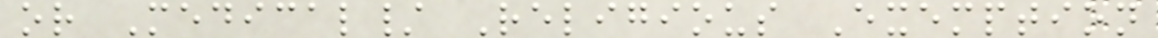or Medical/ Religious Exemption
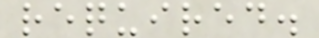required.
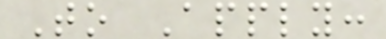To Apply:
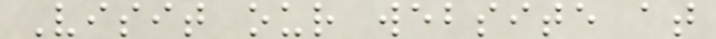Visit our website at
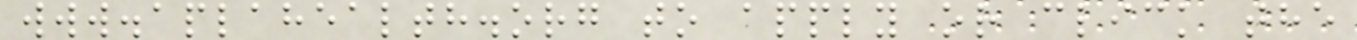www.aplahealth.org to apply or click the
